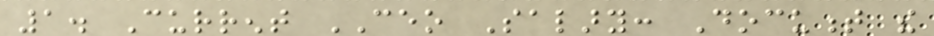1. Current CEO Salary: Document the
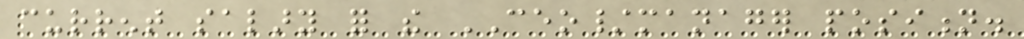current salary for the CEO/manager position.
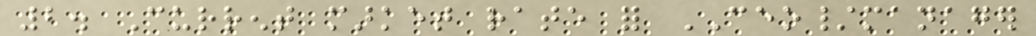2. Current market rate for CEO/manager
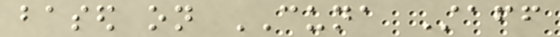based on CUNA Staff
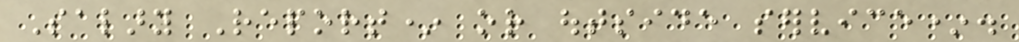Salary Report* or outside service*.
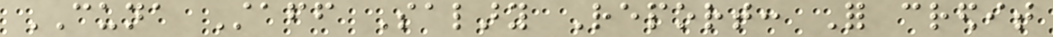CUNA Staff Salary Report: For credit
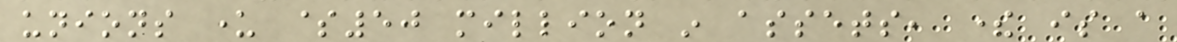unions under $50 million in assets, there is a
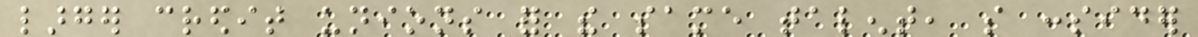larger credit unions for the same talent, so consider
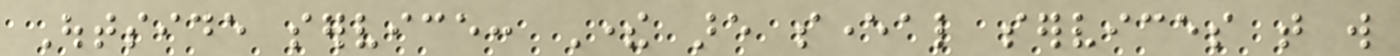Outside service: There are several services that will
